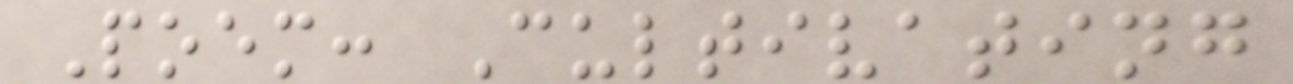Poem: Cultivating
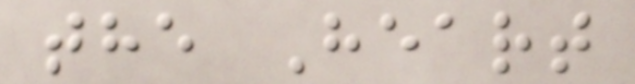the Heart
